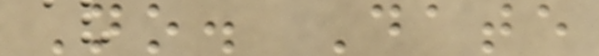No. Date
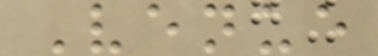Venue
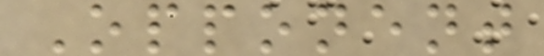Opponent
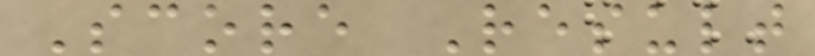Score Result
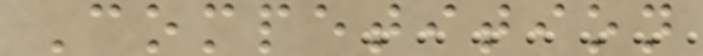Competition
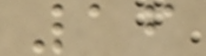16
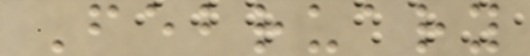February
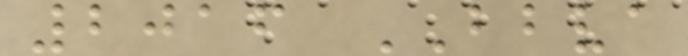2016 BBVA
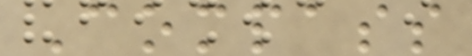Compass
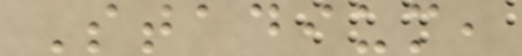Stadium,
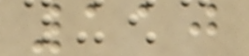110
